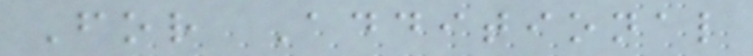For Additional
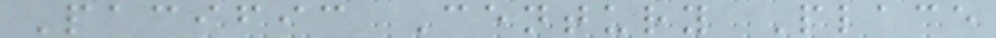Pacific Century Place
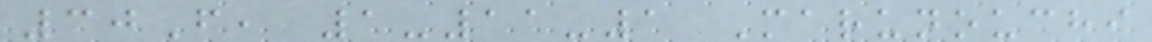30F, 1-11-1 Marunouchi
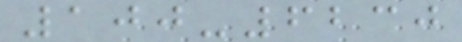100-6230
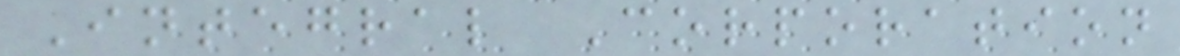Integral Corporation
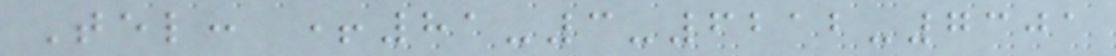Tel: +81-3-6212-7301
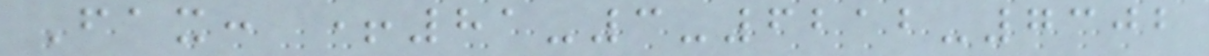Fax: +81-3-6212-7302
